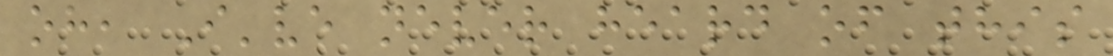oh, I've never heard of this
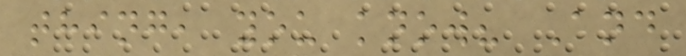thing, you know? And
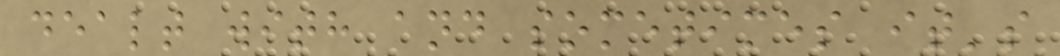dealt with and sometimes it's
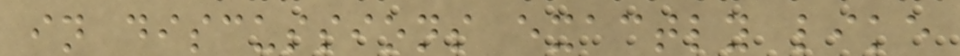in discussions exactly like
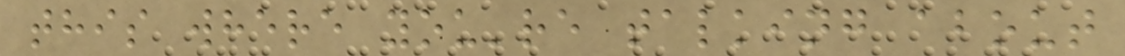this where you're talking about
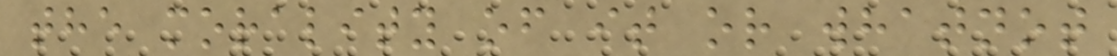the morality of it or whatnot
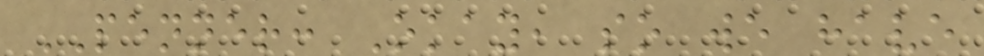PENNER: Okay, so we have
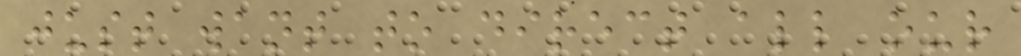just want to direct all our
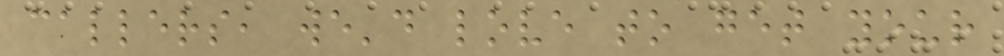callers, we'd love to get your
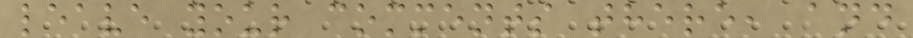leave your comments there, and
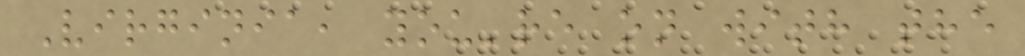Virginia, you're on with the
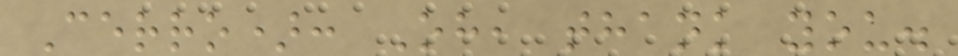Cerro): Oh, thank you.
